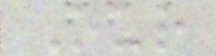Our
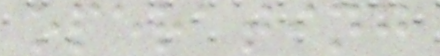operating
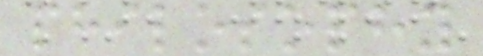philosophy
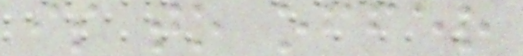is to offer
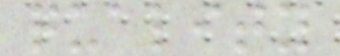quality
